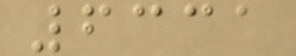6331
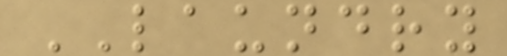LAUNDRY
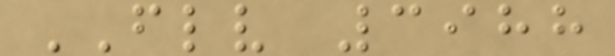FLV 3988
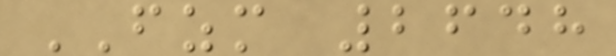FZM 2648
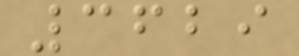3629
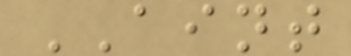AINT
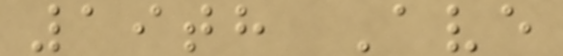19th Ave
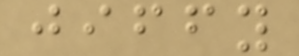jiffy
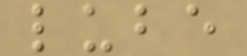lube
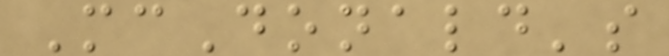McDonald's
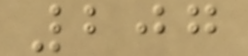207
